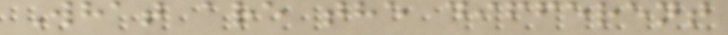What are the different
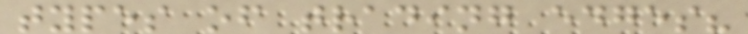types of trading edges?
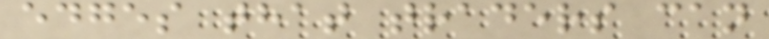edges that traders can
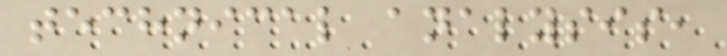technical analysis,
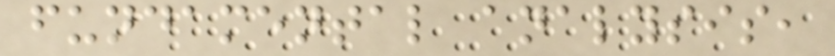fundamental analysis,
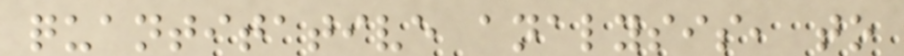quantitative analysis, to
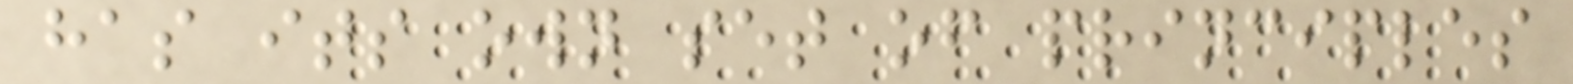has its own set of principles
